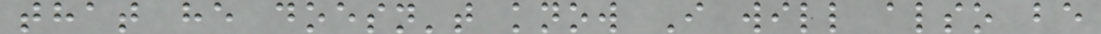that he doesn't know I will also be
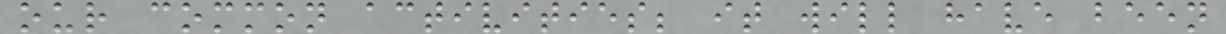our common activities; it will have been
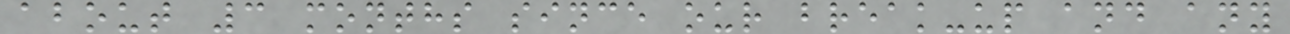about 3 months since our break-up and any
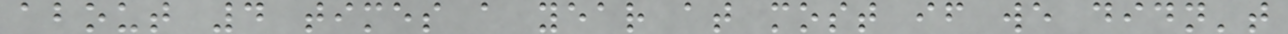about 4 times a year at most if we didn't
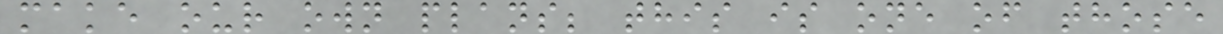make our own plans; this is one of those
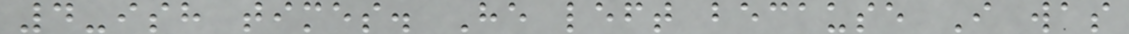4-ish times. He left because I was
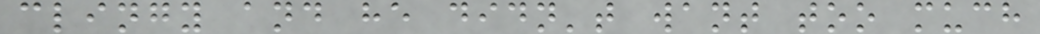clingy and he didn't want too much
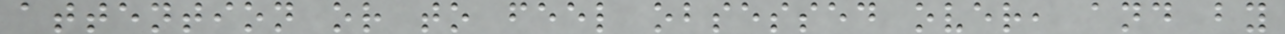attention or to feel obsessed over, and by
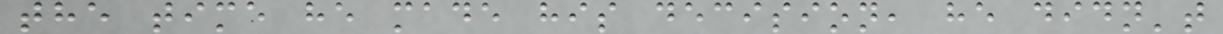the time he made his decision, he didn't
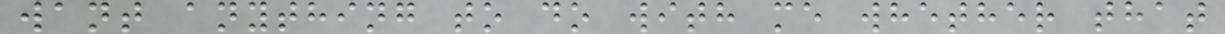want anything to do with me whether that
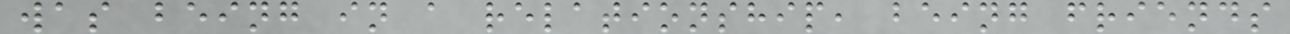was being in a relationship, being friends
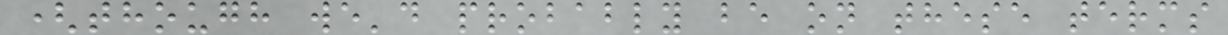(though we'd probably be on these terms
